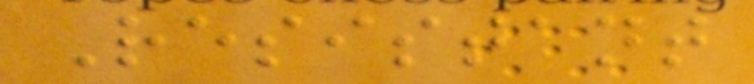Resistant
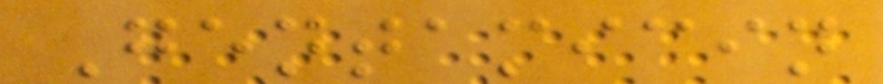Gentamicin
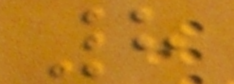8
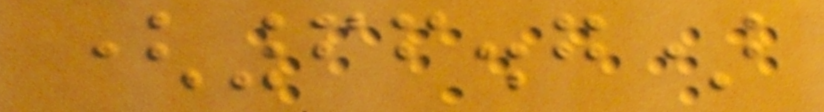(66.7)
